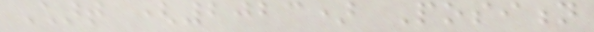Chart (2023) Position
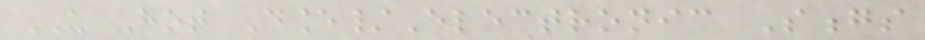US Hot Dance/Electronic Songs
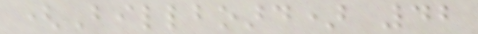(Billboard) 42
